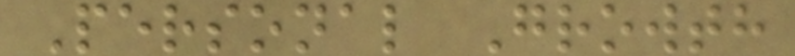Personal Growth
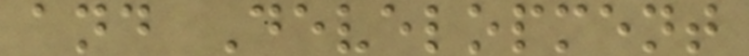and Development
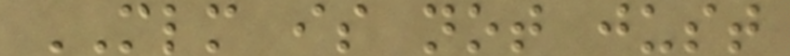MLM is not just
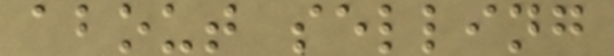about selling
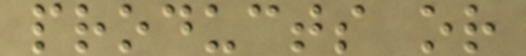products or
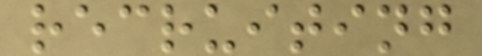recruiting
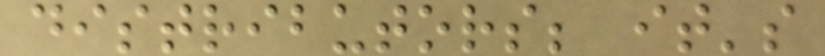distributors; it's
